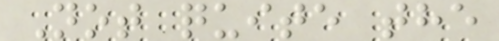Not quite the
